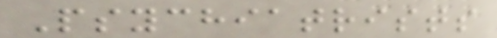Psychiatrists
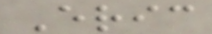Eric
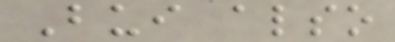Bui also
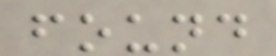found
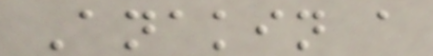Anakin a
